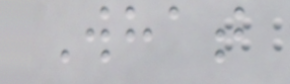What
